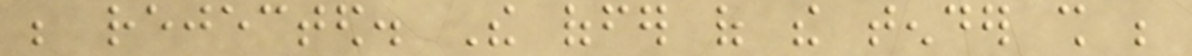be rejected. The offer of the tender shall be
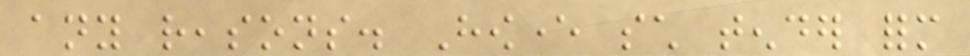any reasons. However such tender form
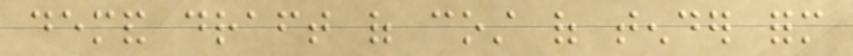demand draft of cost of tender form
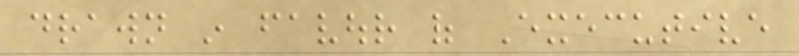drawn in favour of Executive
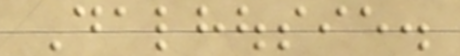Dalhousie.
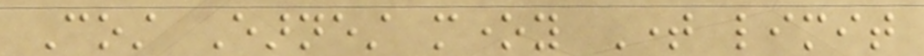Cost Earnest money Time limit
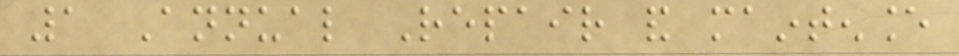1 Annual Repair and maintenance
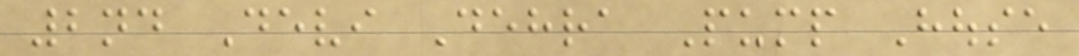2nd Devi Dehra Pump House
